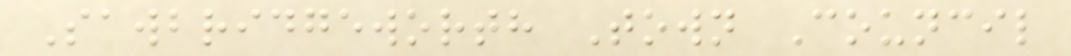Sawbridgeworth Town Council
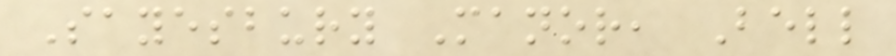Sayesbury Manor, Bell
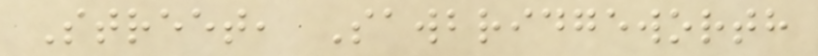Street, Sawbridgeworth
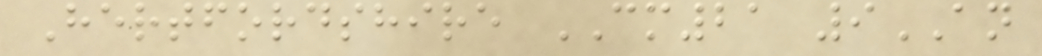Hertfordshire CM21 9AN
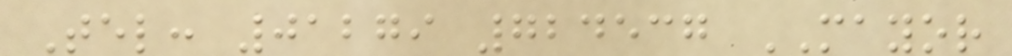Tel: 01279 724537 MAYOR
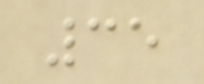35
